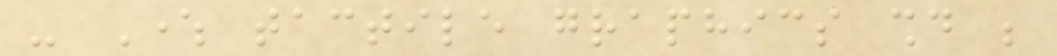- Where tactile graphics should be
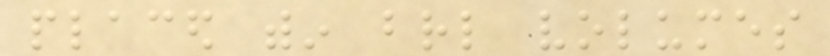placed within braille volumes
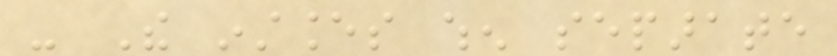- The instances when separate
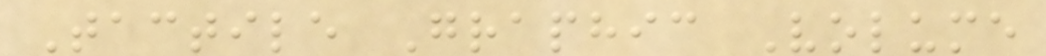Tactile Graphic Volume
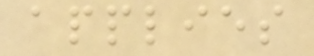applies
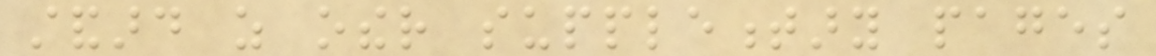standard as other supplementary pages
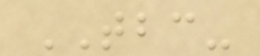TBC-
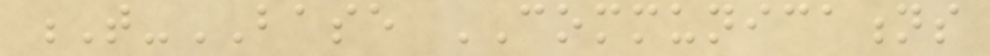T-BASE COMMUNICATIONS
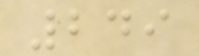249
